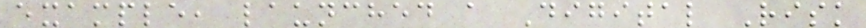example, launched a Digital Risk
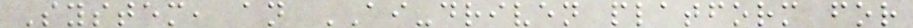System, an AI-driven platform for
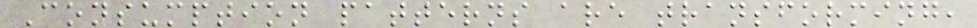Consumption patterns are transforming,
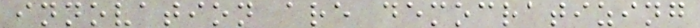innovation are democratizing
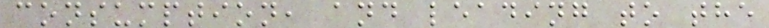consumption, and leading to the
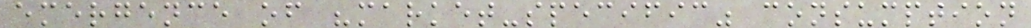emergence of "market-specific" consumption
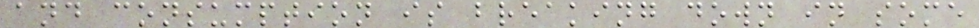and consumption is breaking down in some
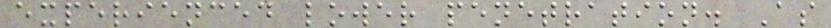experienced lower penetration. As
